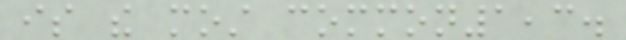is the most common1,3.
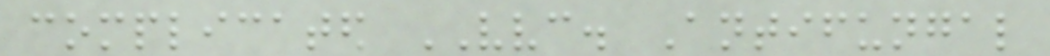complicated VVC. Antifungal
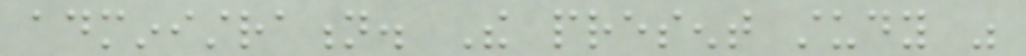administration. The present study was
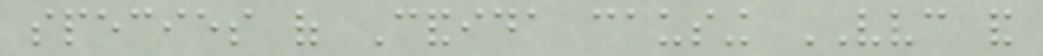species of Candida causing VVC and
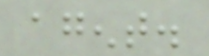agent.
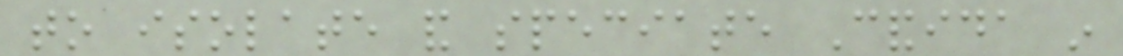to isolate and speciate Candida in
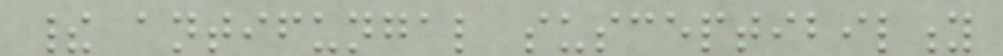their antifungal susceptibility
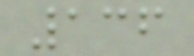136
